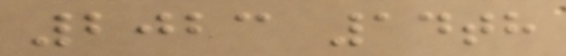2023 14th
